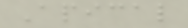Apical
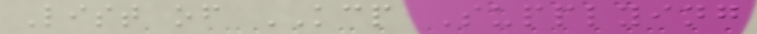List of KCP Supplying
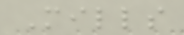Mills
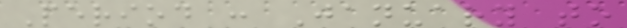Period : January to
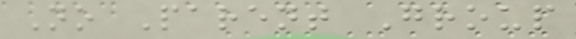No Parent Group
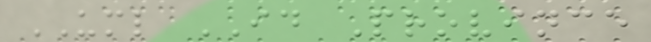UML ID Province
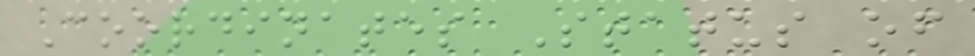Coordinates Status of
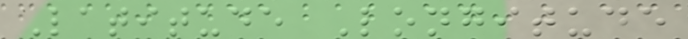Latitude Longitude
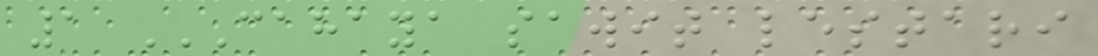1 CAHAYA SAWIT LESTARI
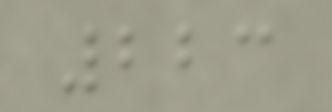223
